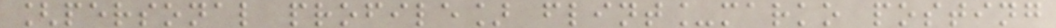[personal profile] flint_marko posting
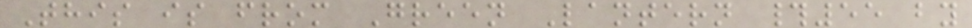This is from Green Lantern #55 by
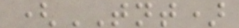(TNT)
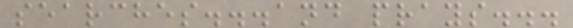searches...and prays...
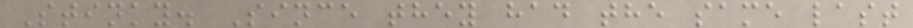Stinky. Since they had the same last
